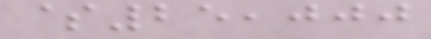$25,000
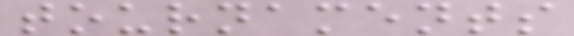tournaments
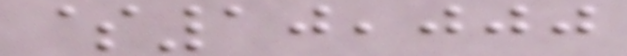$10,000
